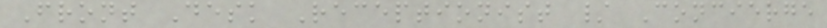Front Desk Receptionist / Concierge
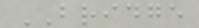BRIDGE
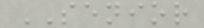SENIOR
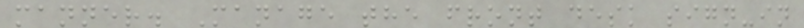manner. Manage the front desk sign-in
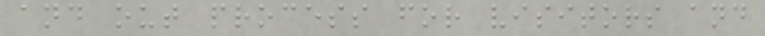and out process for visitors and
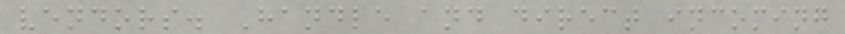vendors. Handle and direct incoming
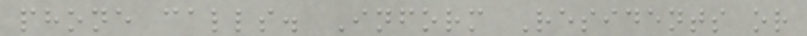phone calls. Inform Residents or
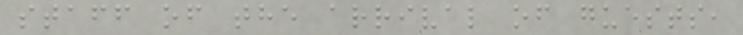staff of the arrival of guests,
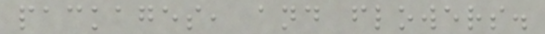packages, and flowers.
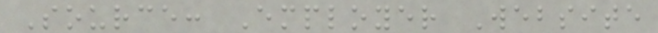Source: Employer Website
